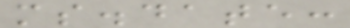ms.date:
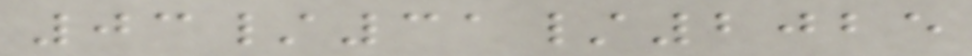03/31/2025
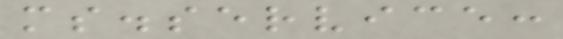ms.service:
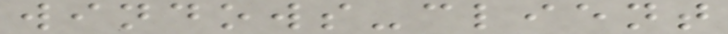windows-client
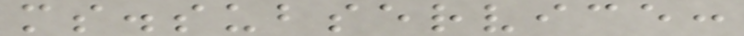ms.subservice:
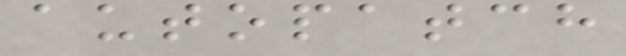autopatch
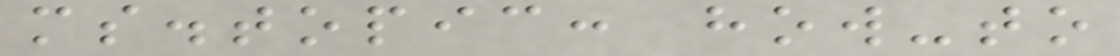ms.topic: how-to
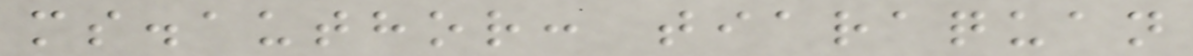ms.author: tiaraquan
